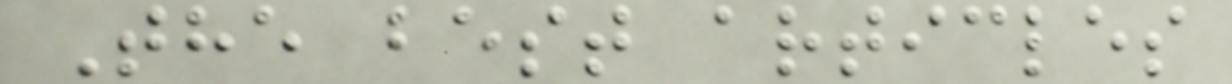The best articles
